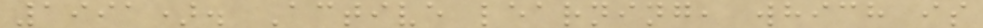1991). Active learning, which is
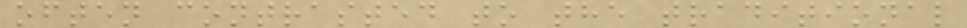often contrasted to the traditional
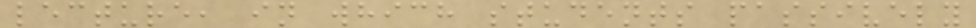lecture, in which students passively
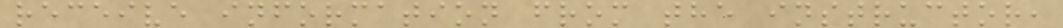receive information from the instructor,
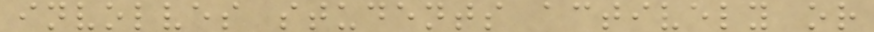involves students actively or
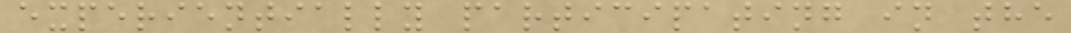experientially participating in the
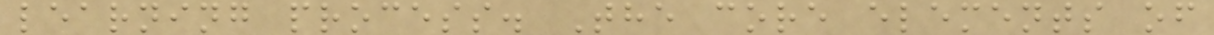learning process. The core elements of
